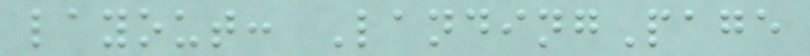layout: LandingPage
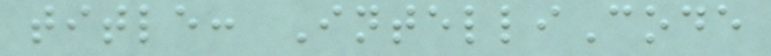title: IntelliCode
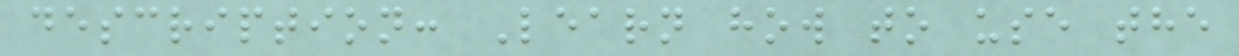description: Learn how to use the
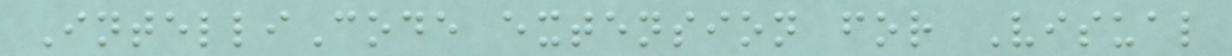IntelliCode extension for Visual
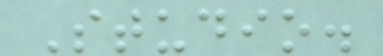Studio.
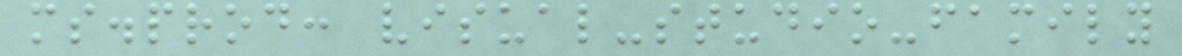ms.prod: visual-studio-family
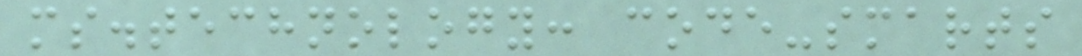ms.technology: code-smarts
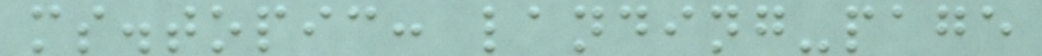ms.topic: landing-page
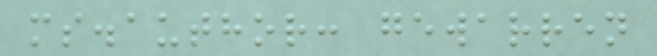ms.author: gewarren
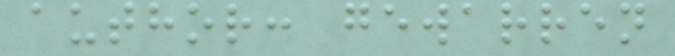author: gewarren
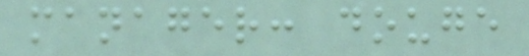manager: douge
